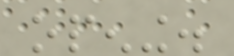opening.
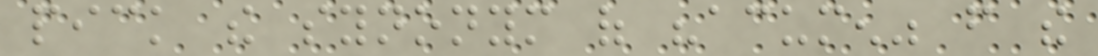pick the synonym of "acumen" from the
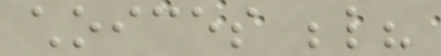choices below?
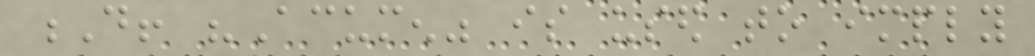D! "Acumen" is used to imply
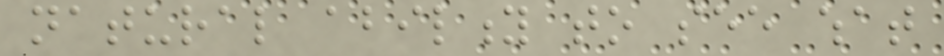natural ability to see what
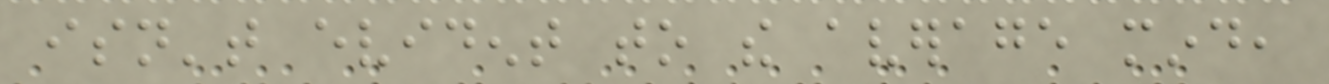isn't evident to the average mind,
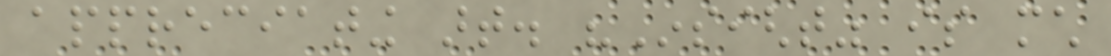appreciating art. "Insight" is much
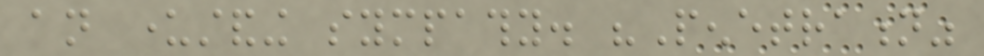an understanding sympathy. "Penetration"
